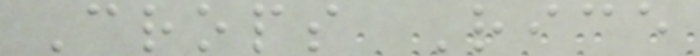Crops Rice
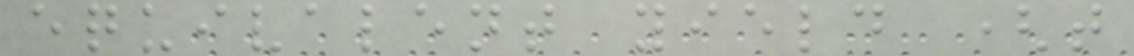equivalent yield (t
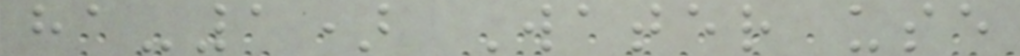ha-1) Water use
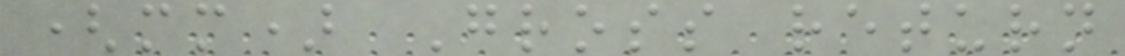(mm) Gross return
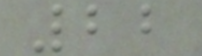22
